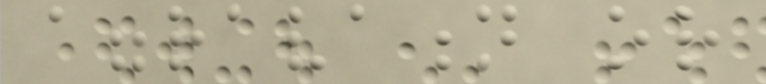aggravation or
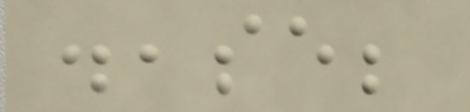disease;
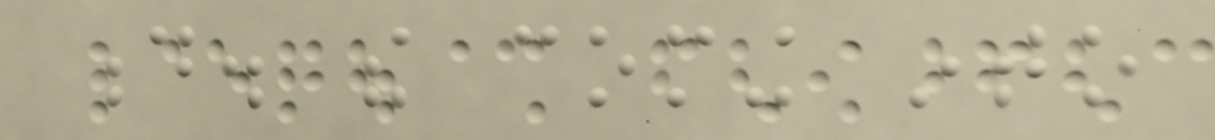d. the coming into
